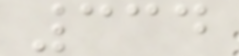334
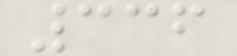336
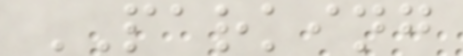PARKING
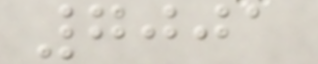7001
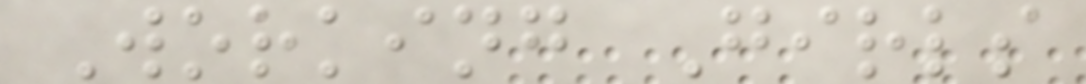Working Girls
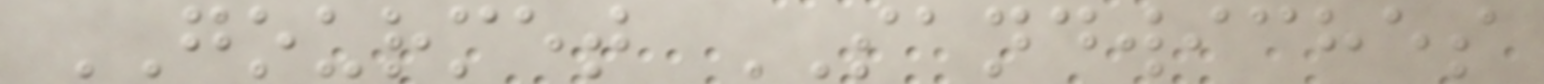GOURMET SANDWICHES
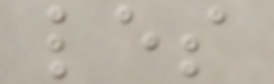les
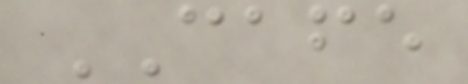CAFE
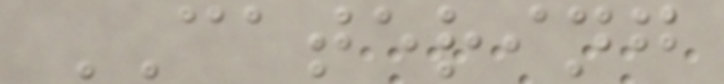CATERING
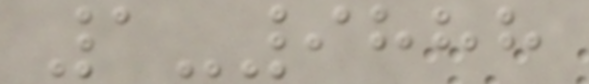1-9888
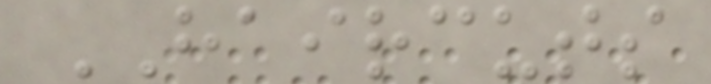HAIRCUTS
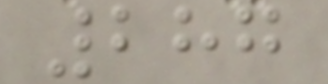287
